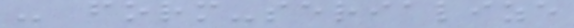- form-serialize
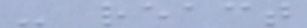- react
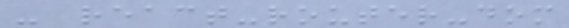- react-router-dom
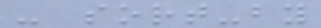- sort-by
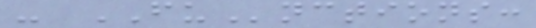- FUnctions:
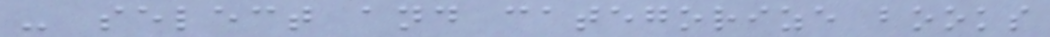- select and categorize books
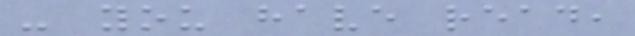- you have read,
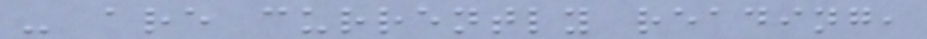- are currently reading,
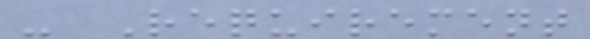- Requirement
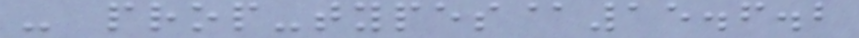- prop-types@15.6.2
